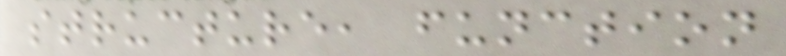structure, function
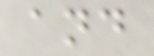and
